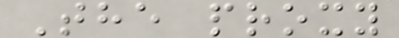The proxy
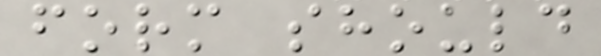form should
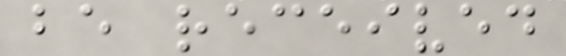be received
